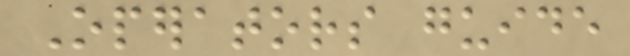Operators guide
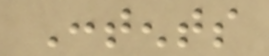Contents
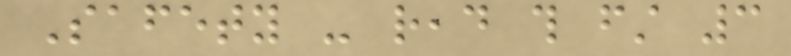Safety - read this first 3
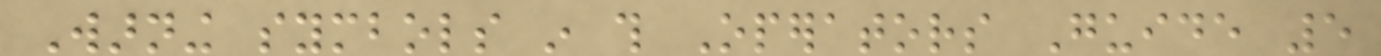Warning symbols in this Operators Guide 5
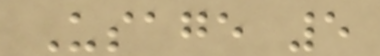Usage 5
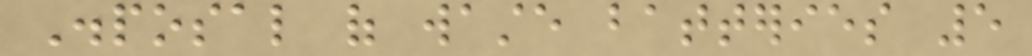Disposal of waste batteries 5
